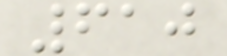610
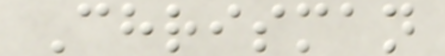Chrisman
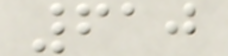610
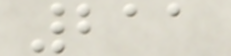211
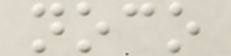noco
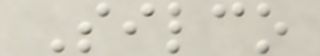Silco
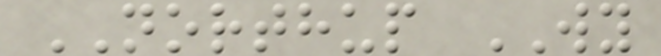NORTHUP WY
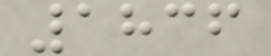1836
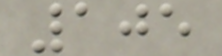105
